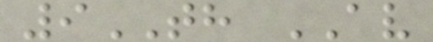9TH AV
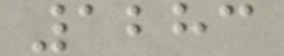1283
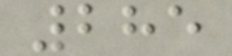285
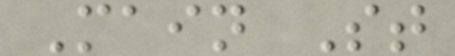Main St
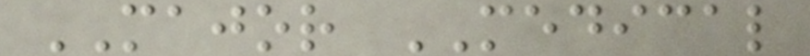MAJOR MEDICAL
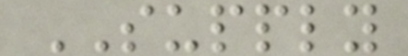SUPPLY
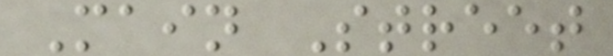Main Street
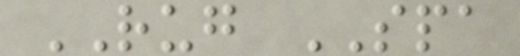RUG SPA
